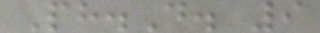Ph.D. 9
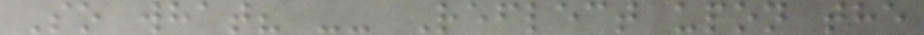So what? -- Reflect upon the
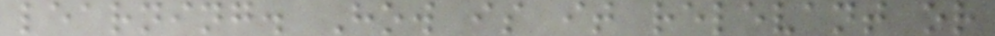learning. How is it relevant or
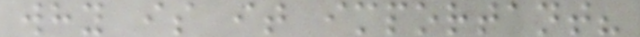why is it important?
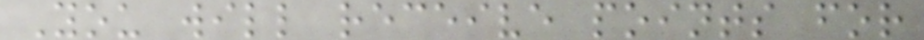You will receive points for
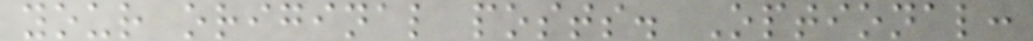your original posts. Optional:
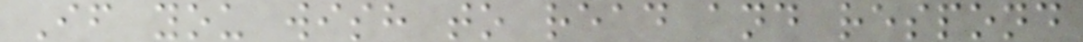If you wish to read and respond
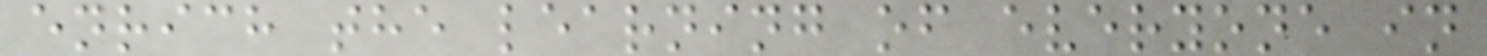enrich the learning of everyone in
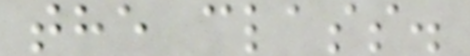the class.
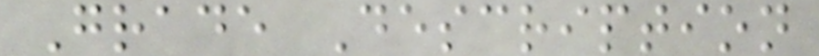Grade Description
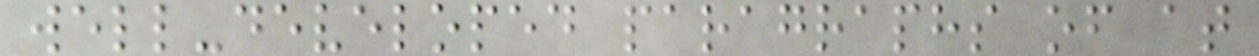well-developed paragraphs of at
